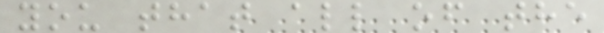you that all of the
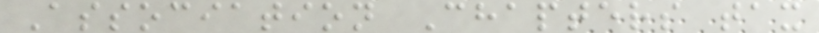Association Chapters tax
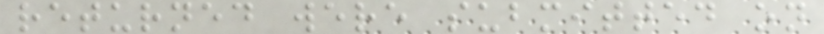returned were submitted on
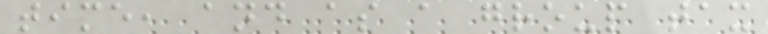time, and as a group tax
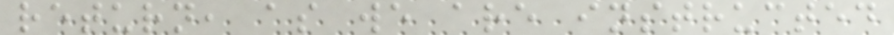return, as we are instructed
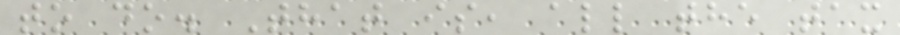to do. That is, all the tax
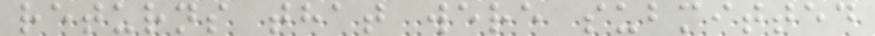returns that were submitted
